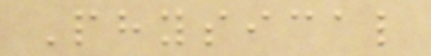Physical
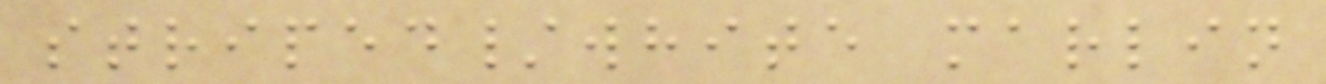striped/white marlin
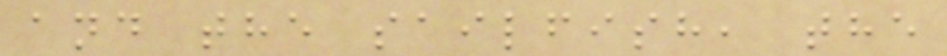and the sailfish, the
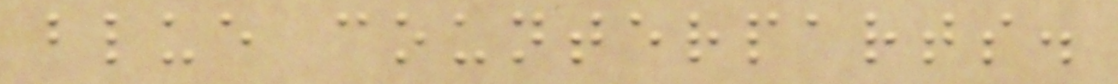blue counterparts.
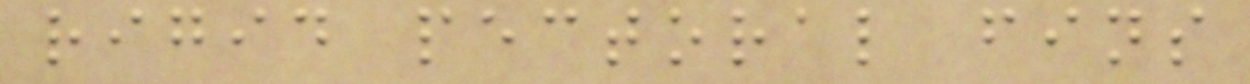rigid pectoral fins
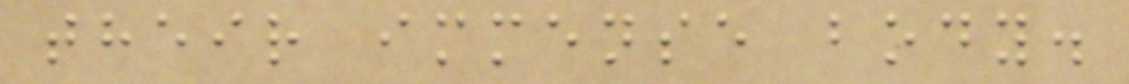their immense body.
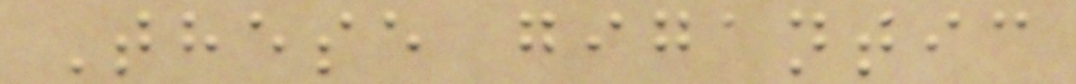These gigantic
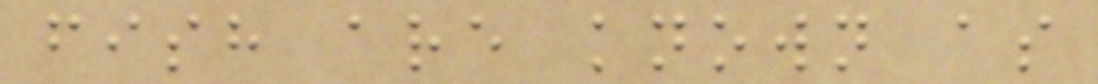fish are known as
